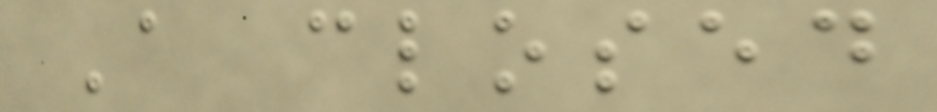A closed
